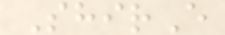ShirE
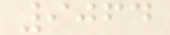9064
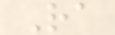Ra
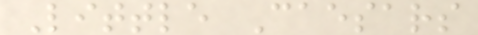Little Caesars
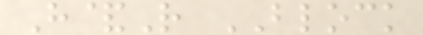H&R BLOCK
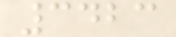3423
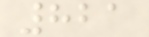821
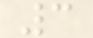3
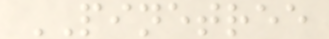PINETREE
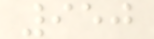950
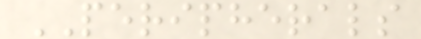PERIPHERALS
